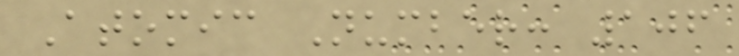Atomic Number: 106
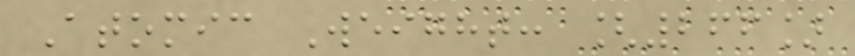Atomic Weight: [266]
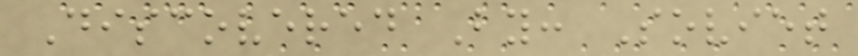Discovered By: Soviet
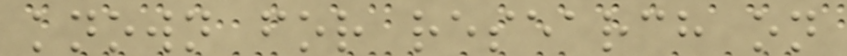known for research on
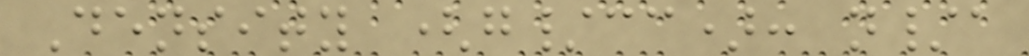Density (g/cc): n/a
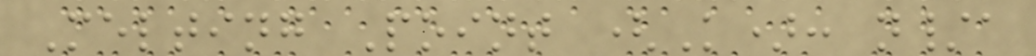Melting Point (K): n/a
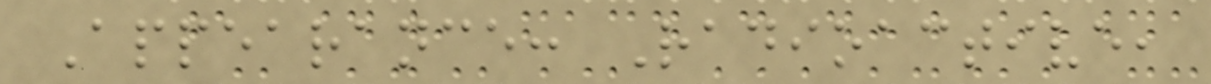Appearance: Radioactive,
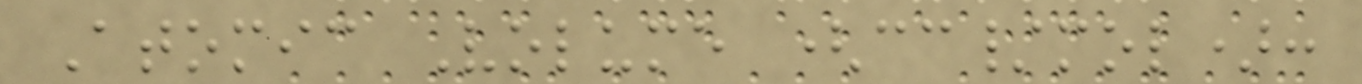Atomic Volume (cc/mol):
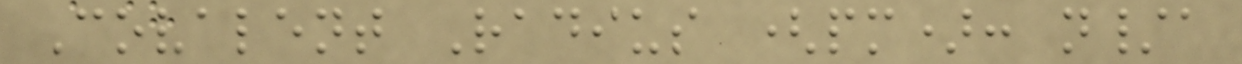Covalent Radius (pm): n/a
